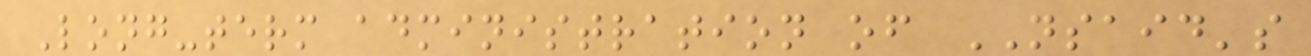Long-term administration of NSAID's
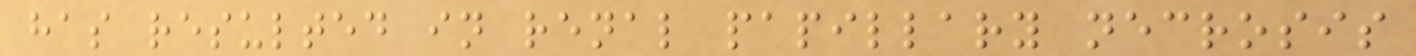has resulted in renal papillary necrosis
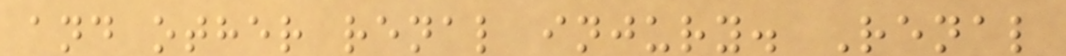and other renal injury. Renal
